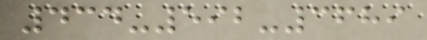434-592-3689
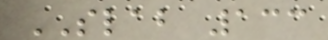SLAB 133
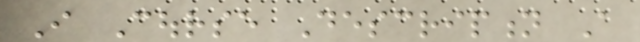I Course Description A
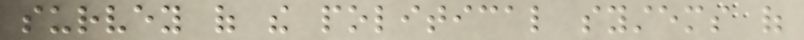survey of the political systems of
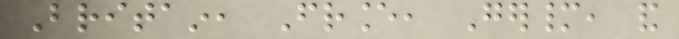Britain, France, Germany, and
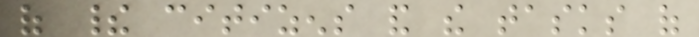of their citizens and the tasks of
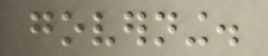governing.
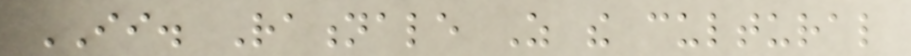II. Rationale As the cultural
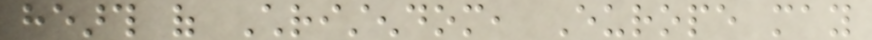hearth of Christendom, Europe may
